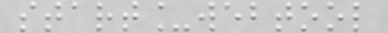start_webtool
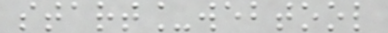start_webtool
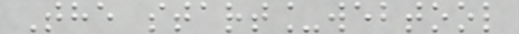The start_webtool
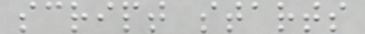script starts
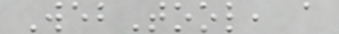WebTool, a
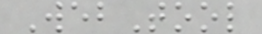WebTool
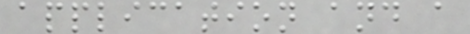application and a
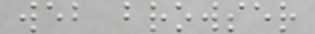web browser
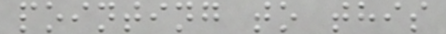pointing to this
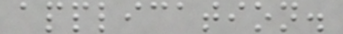application.
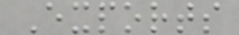Exports
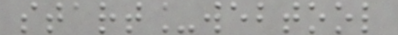start_webtool
